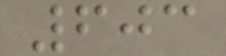603
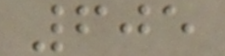605
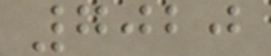7020
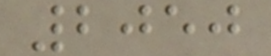2050
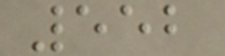552
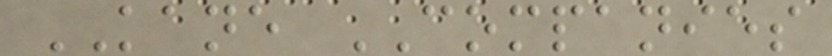KANE COMPANIES
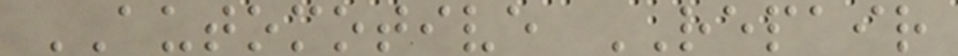AUTOMOTIVE REPAIR
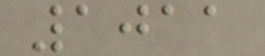1011
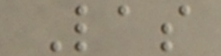Las
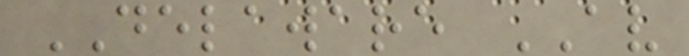DELAWARE AV
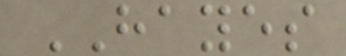HAYES
